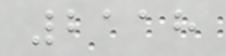2118
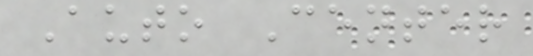Auto Center
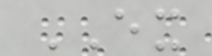EX
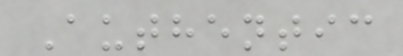Authentic
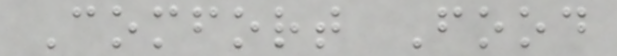Comfort Food
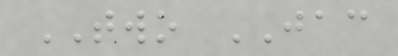TWO JAC
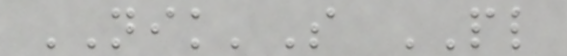NIK'S PL
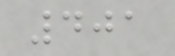401
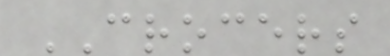CROCERS
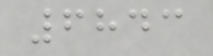6843
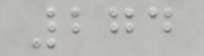274
